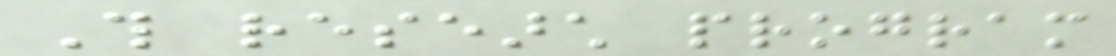This research program
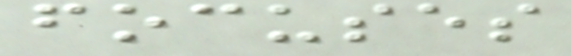focuses
